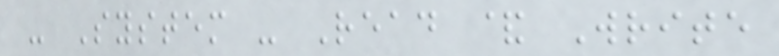- System - Read & Write
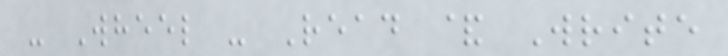- Wheel - Read & Write
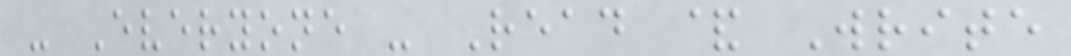- Everyone - Read & Write
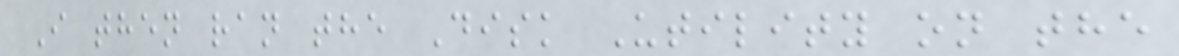I then ran the Disk Utility on the
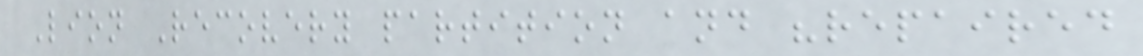Lion Recovery partition and "repaired
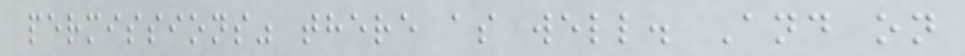permissions" there as well. And on
